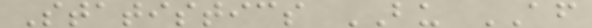Statistics BU AF
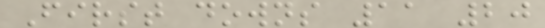First downs 11 20
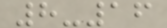8-16
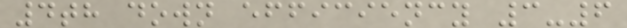4th down efficiency 3-6
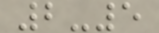2-5
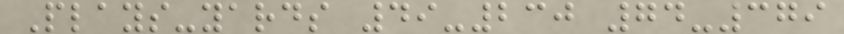Plays-yards 49-230 74-379
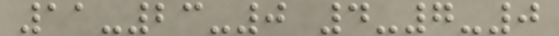11-23-0 4-7-0
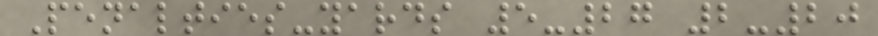Penalties-yards 5-27 2-20
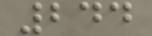244
